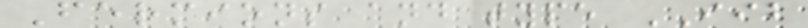Fermions and type IIB
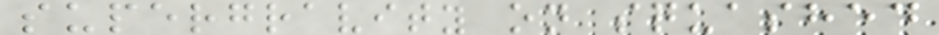supergravity on squashed
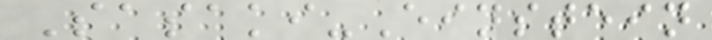Sasaki-Einstein
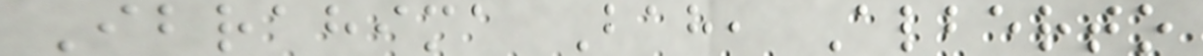Ibrahima Bah, Alberto
